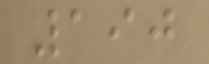190
